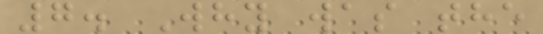7. Why was the
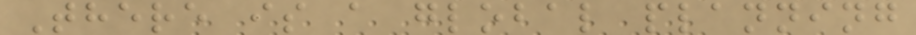There is a global planning
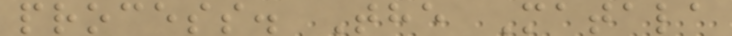process. The Matala
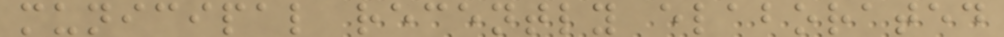municipal recently elaborated
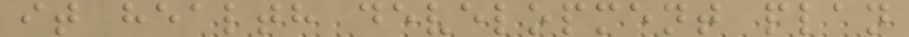it health development plan
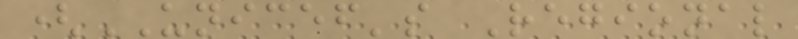(UNICEF's Regional
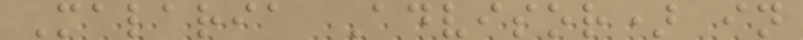Malaria Advisor) in
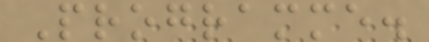Programme.
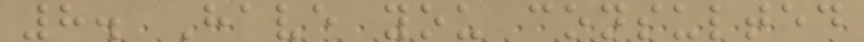8. Have you consulted
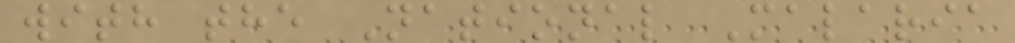with the National Malaria
